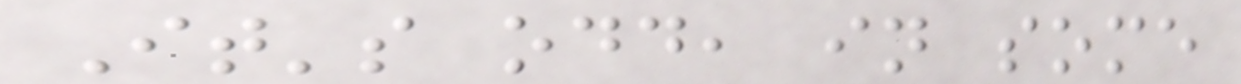It's odd, in some
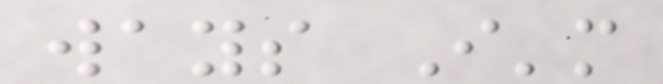ways I'm
